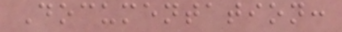Documentation:
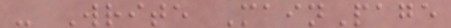- Write MainPage
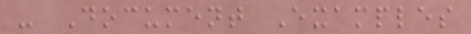- Document Examples
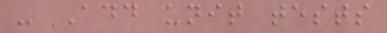- Add unit tests
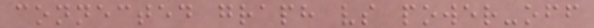connected graph vs power-off
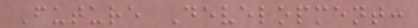Future Development:
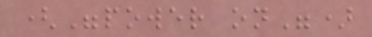("power on")
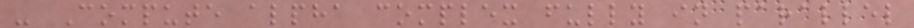- Compute alpha complex fully in parallel
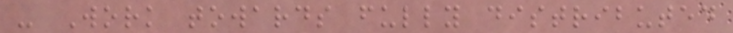- Work towards fully distributed
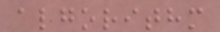algorithm
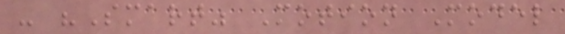- "Smart" Motion Model
